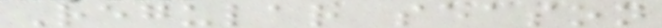Regular season
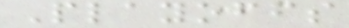Playoffs
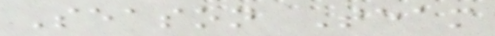Season Team
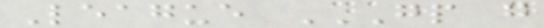League GP G
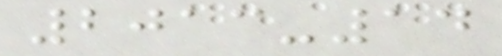2013-14
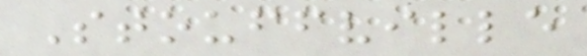Stouffville
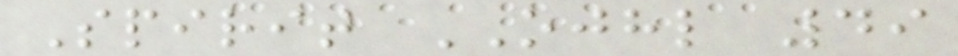Spirit OJHL 49
